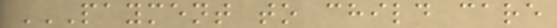PAYMENT TO CHILD CARE
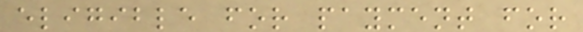eligible for payment for
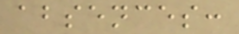absences:
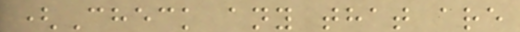(Check any that are
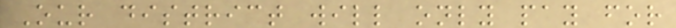Our district will only pay for
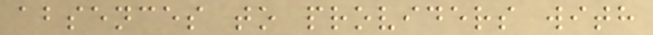absences to providers with
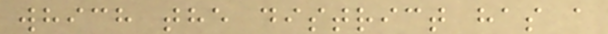which the district has a
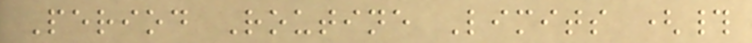Period Routine Limits (#
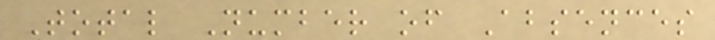Total Number of Absences
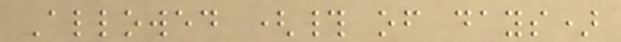Allowed (# of days)
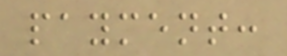payment:
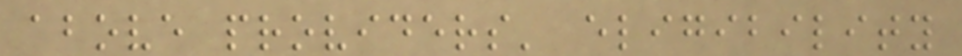above providers' eligibility
